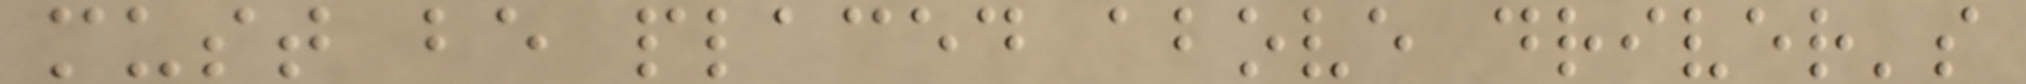must be placed above driver's
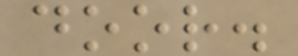door.
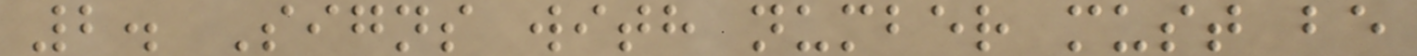2. Signs with number must be
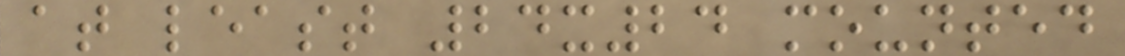at least 24x24 mounted
